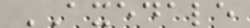AXEDALE
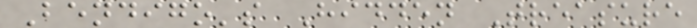Bendigo's Hidden Treasure
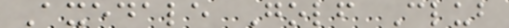Axedale Golf Club
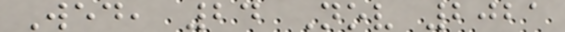Wed, 24 Nov 2021
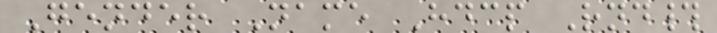Gender Name Hdcp Rnd#
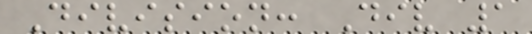Division: Div 1
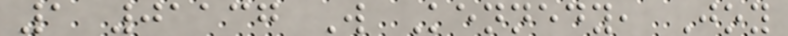1 01137 W Kennedy, Joy
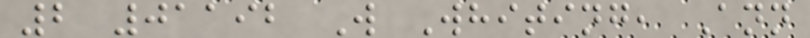2 01192 W Whiting, Ann
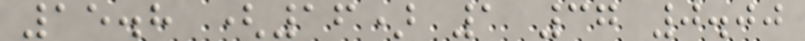15.8 (16) 1 37 0.00
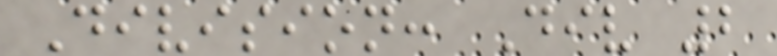Division: Div 2
